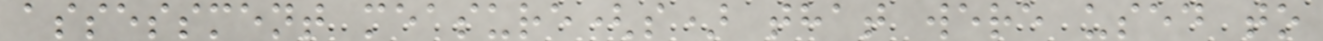assessment measure(s) that were used to
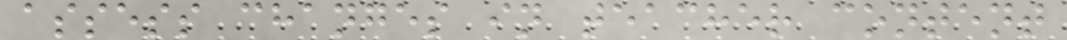assess changes in teacher content
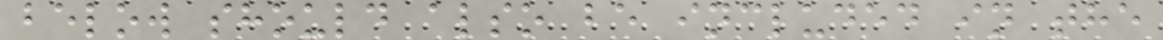below should also be included in the
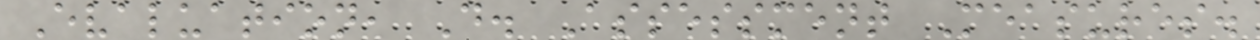Evaluation, D. Assessment Measures.
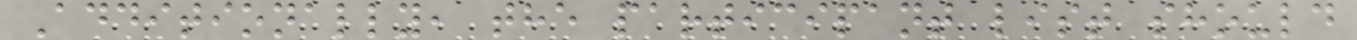Additionally, the participant list should
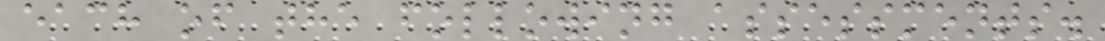each of the following assessments.
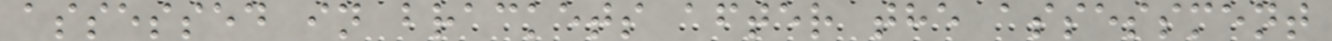assessed in brackets after the assessment
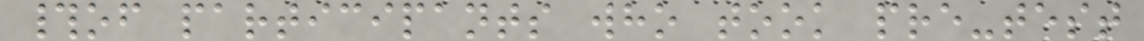#of participants who took pre-test
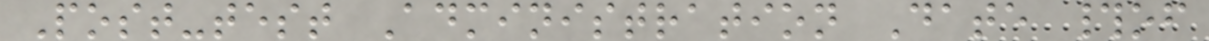Post-test Administration Date #of
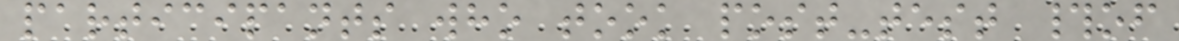participants who took post-test #of
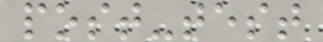post-test
